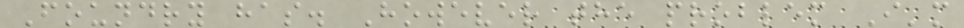Foundry has. However the problem I'm
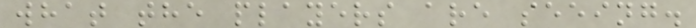what the players are seeing.
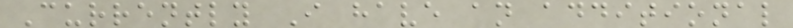Currently I have an additional
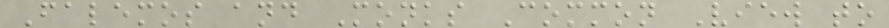Falemos and Monks Common View to
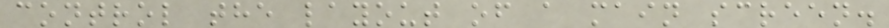control the layout of a main screen.
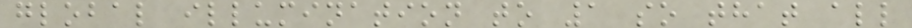global illumination to 1 so that all
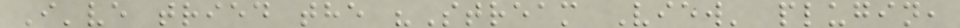I've tried the "Stream View' plugin,
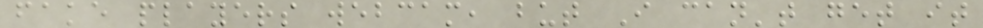fake players webcam, but I can't get it
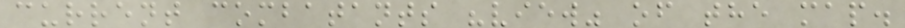current combatants "view" of the map.
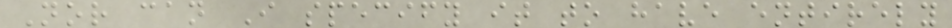Nor can I specify it to have entirely
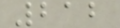212
